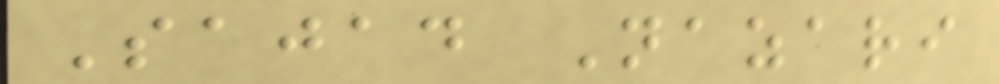Sajad Nazari
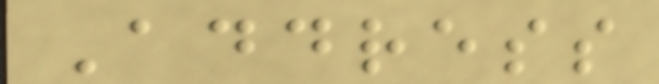Address
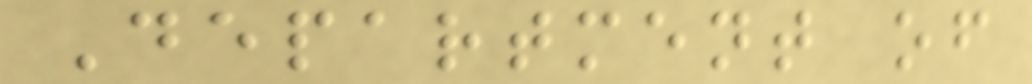Department of
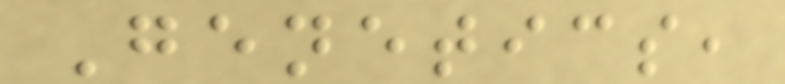Genetics,
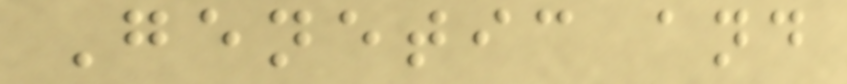Genetic and
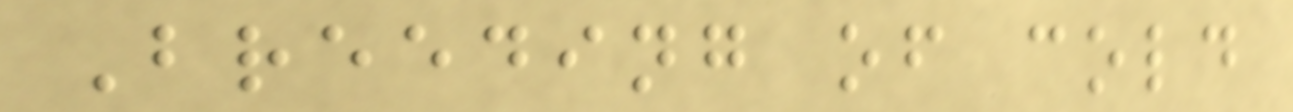Breeding of cold
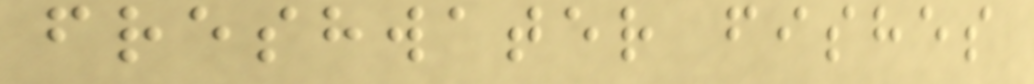freshwater fishes
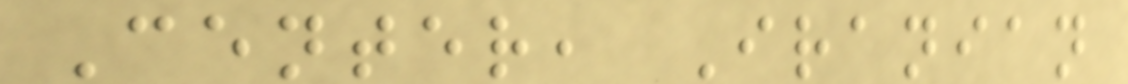Center, Iranian
